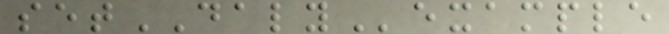setDALYexample
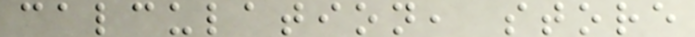calculation, store
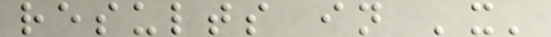results in 'x'
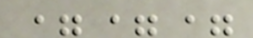===
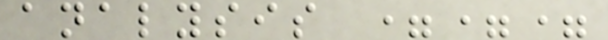analysis ===
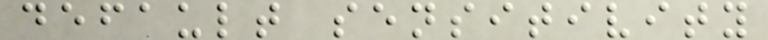default sensitivity
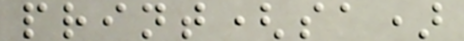print(sa)
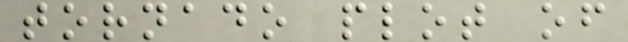tornado plot of
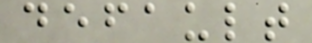default
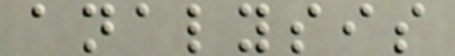analysis
